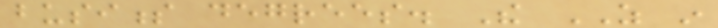business degrees. The AS in
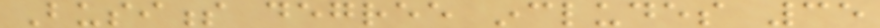Business degree includes 35
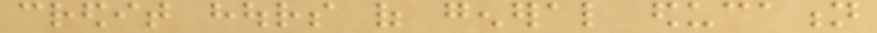credit hours of general education
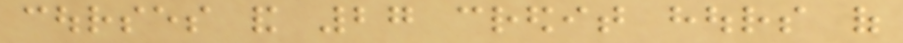courses and 27 credit hours of
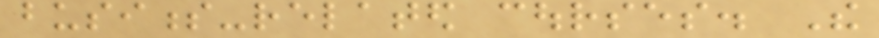business-related courses. The
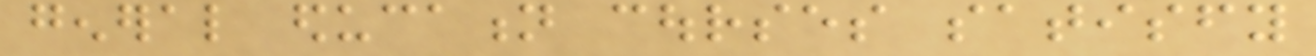general education courses satisfy
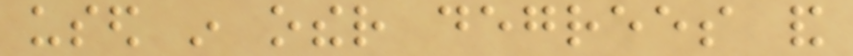used in other degrees and
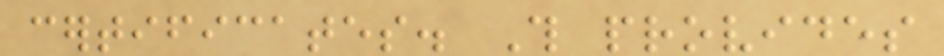certificates. This provides
